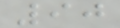90
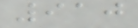910
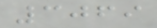3069
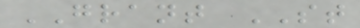GRANT ST
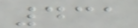431
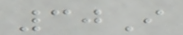30I
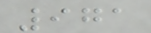971
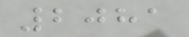2081
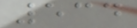534
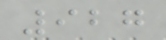927
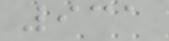931
